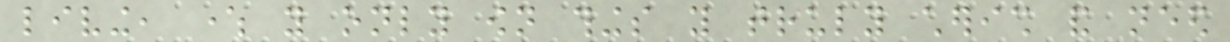living, where you only own things you truly cherish and need
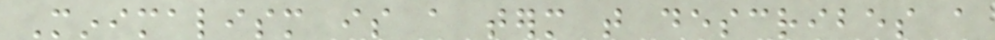Minimalism is a term that describes a
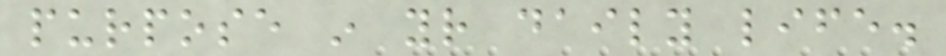purpose in your daily life.
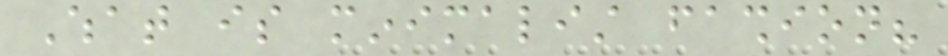What is minimalist fashion?
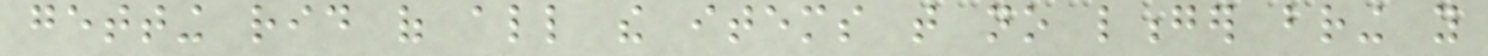getting rid of all the items that no longer bring you
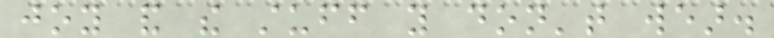joy and the stuff you don't wear.
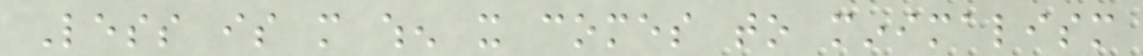Less is more when it comes to minimalism
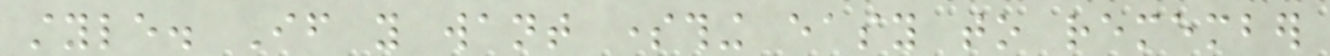style. If you want something easy to remember
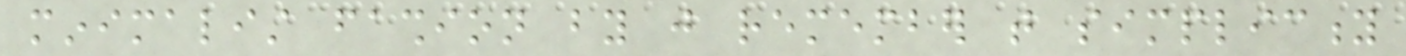minimalist fashion by just remember that simplicity
